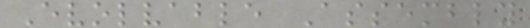Evolvable Assembly
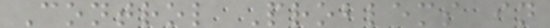Control Problems in
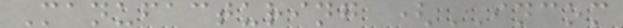Manufacturing (INCOM
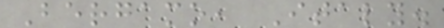Bergamo, Italy.
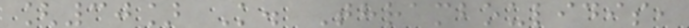[30] K. Thramboulidis,
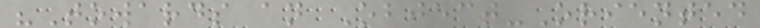"Towards an Object-Oriented
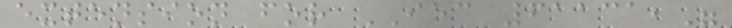extension for IEC 61131,"
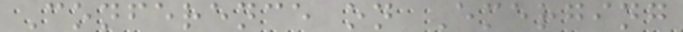Conference on Emerging
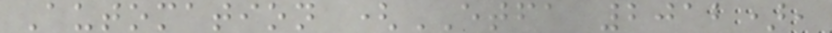Automation (ETFA 2012),
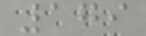179
